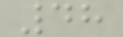48
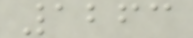1263
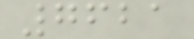7621
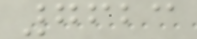7623
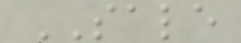SALE
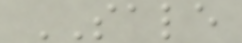SALE
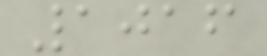1016
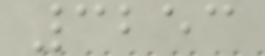3253
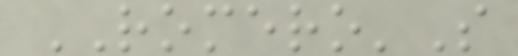ROMERO'S
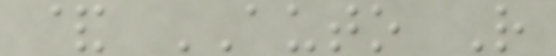& AUTO R
